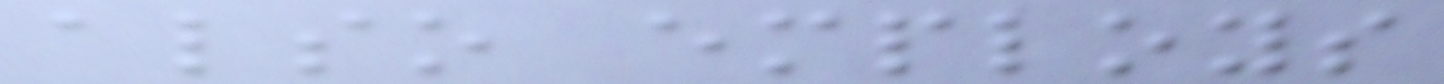also employs
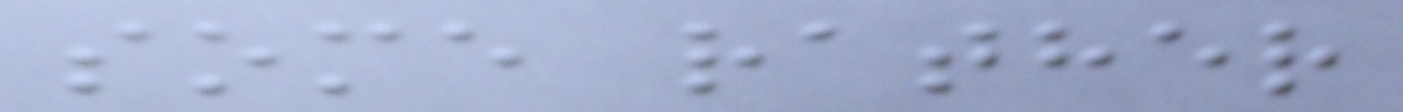some rather
